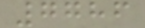7786
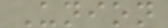Union
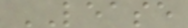LEASE
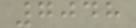7048
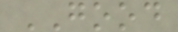GOOD
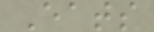Eats
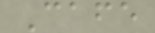Cafe
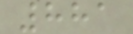881
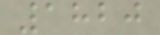1820
